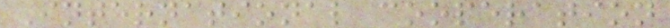International cooperation
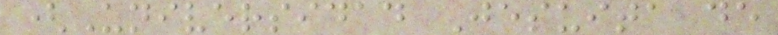(Universidad Jesuita de
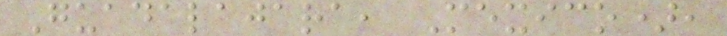Guadalajara, Mexico),
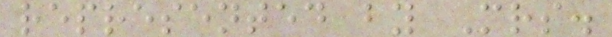represented by Mrs.
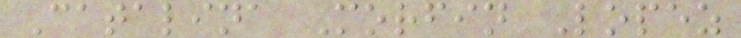Catalina Morfin Lopez
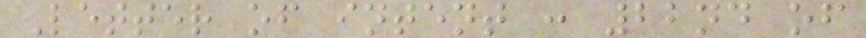Letter of intent : 22nd of
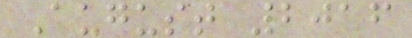August 2016
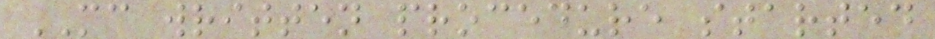MC written procedure started
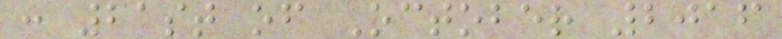: 21st of October 2016
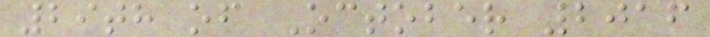29th of October 2016
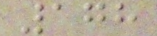178
